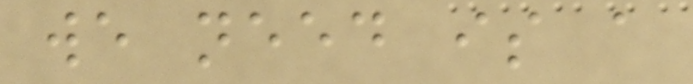we need is a
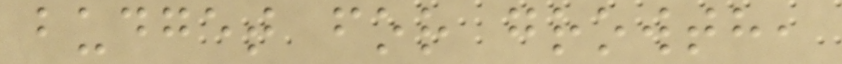budget for growth,
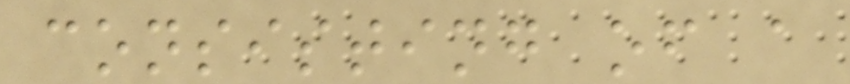consisting of a
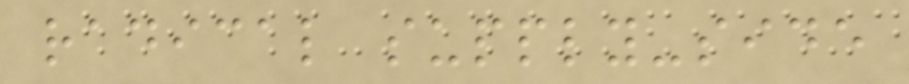radical supply-side
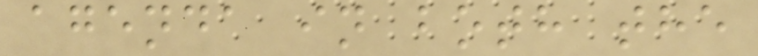agenda in both the
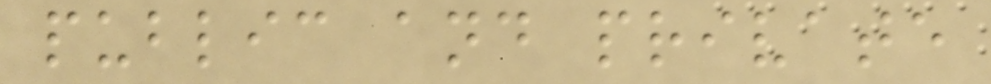public and private
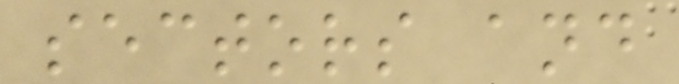sectors and
